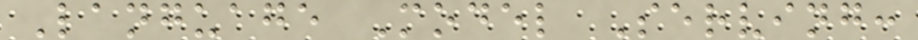Language Model Serving:
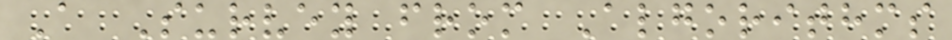A Survey from Algorithms
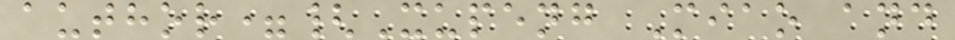author={Xupeng Miao and
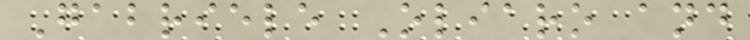Gabriele Oliaro and
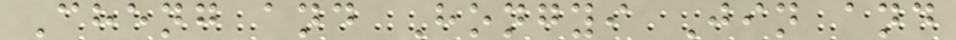Cheng and Hongyi Jin and
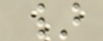}
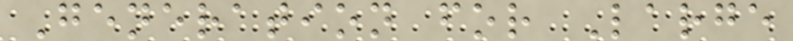Generation for Large
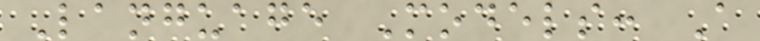Language Models: A
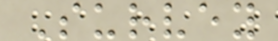Survey
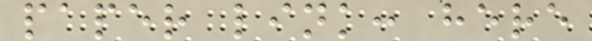paper link: here
